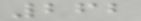262
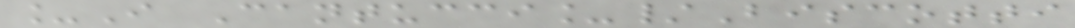_I Cantucci_/Biscotti
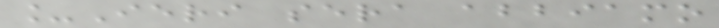_Ieri sera abbiamo
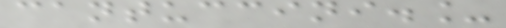cantuccini._
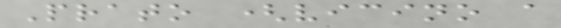Prato (vicino a
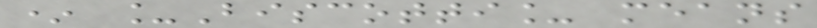* _Biscotti_ means
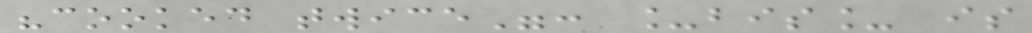"cooked twice": _bis_ is
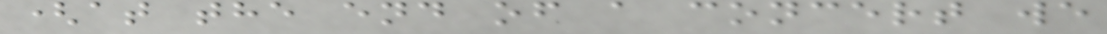(at the end of a concert we
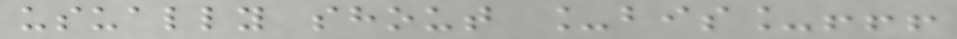usually shout _bis_!!!
